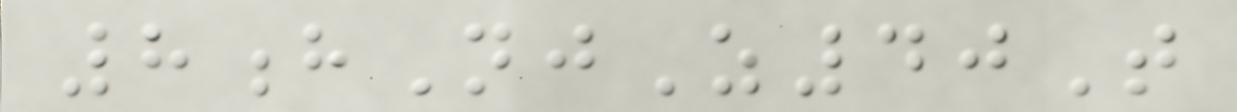8hNjZ40T
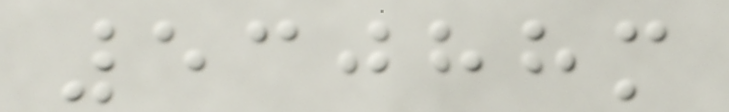53088m
